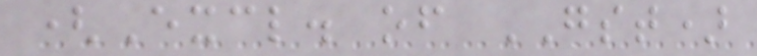(Excl. of GST)
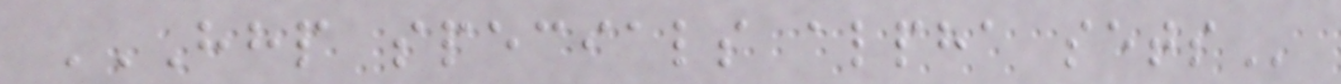HHP SPECIALS ALPHA SETS
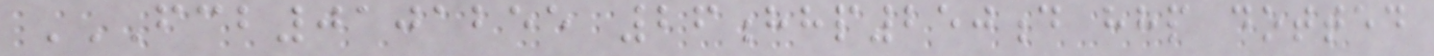FCB0101255 26HHP250D HHP DOTTED
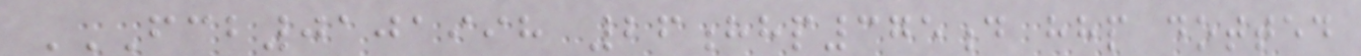FCB0101998 26HHP375D HHP DOTTED
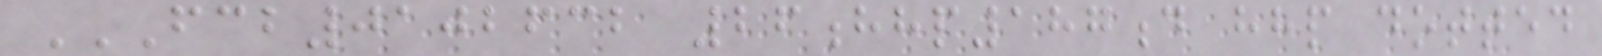FCB0102632 26HHP187D HHP DOTTED
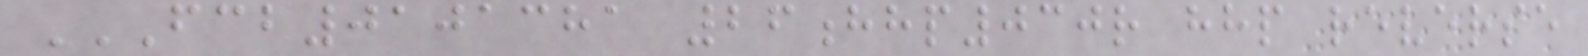FCB0101381 26HHP030R HHP REVERSE
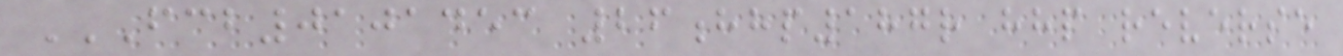FCB0101453 26HHP187R HHP REVERSE
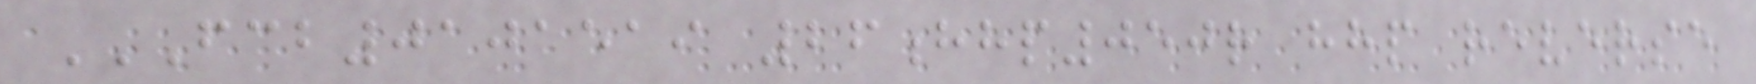FCB0101519 26HHP050R HHP REVERSE
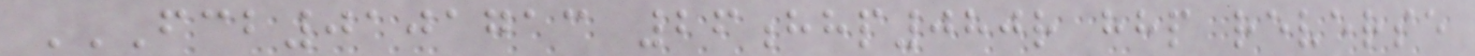FCB0101713 26HHP080R HHP REVERSE
